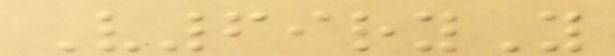V69ryY
